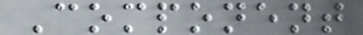Component
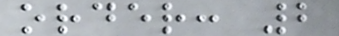order: 2
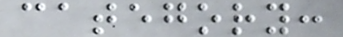category:
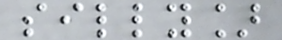silly]
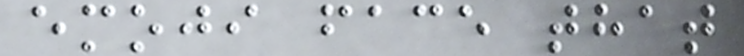emoji face that
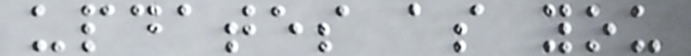updates as you
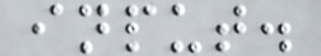input.
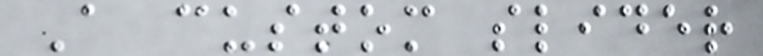A custom slider
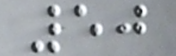50
